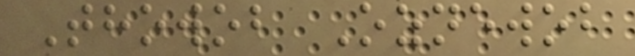Thowob Oznewob
